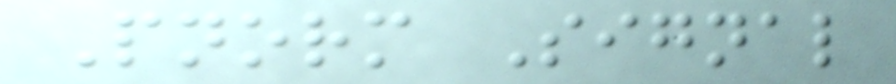Pnorm Signal
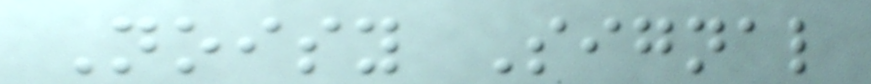Noisy Signal
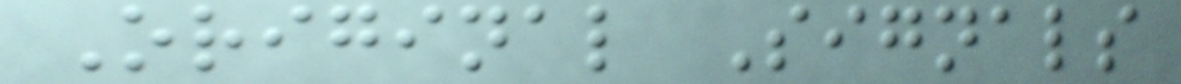Original Signals
